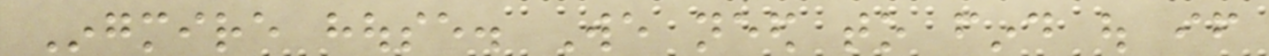Ingmire house. We need to find out if
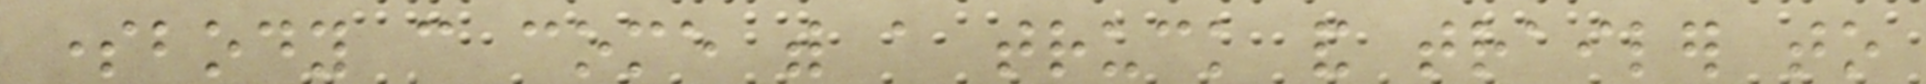somebody can come with a truck and trailer to
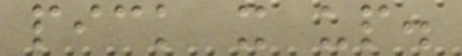pick it up.
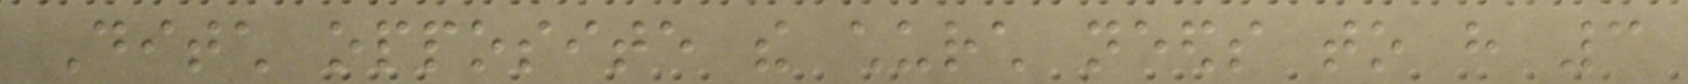Ditch opposite the church needs to have 3
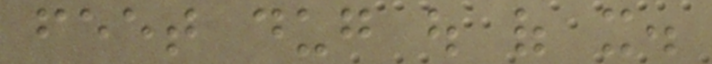feet dug out of it.
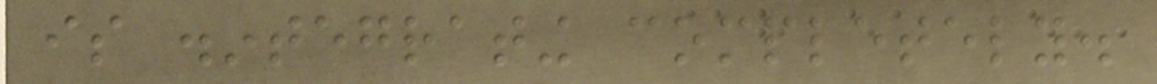is disintegrating completely.
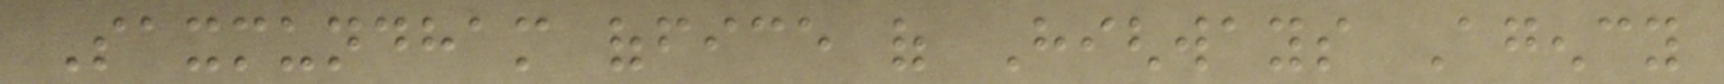Saxmundham office of Highways Agency
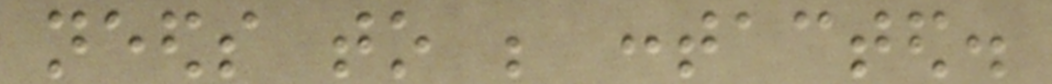needs to be contacted.
